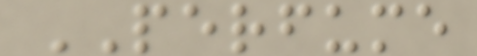PERFUME
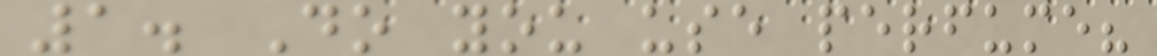1. Do you use perfume?
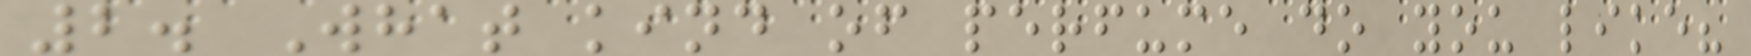2. What kind of perfume do you like?
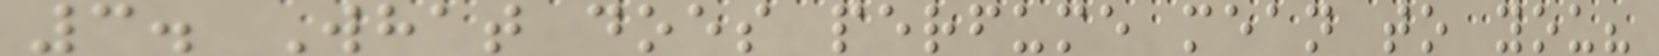3. What does perfume mean to you?
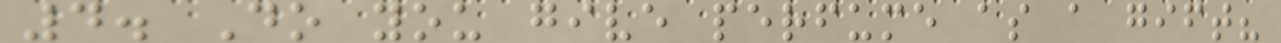4. Do you give perfume as a gift?
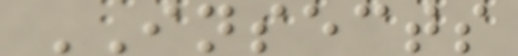INSECTS
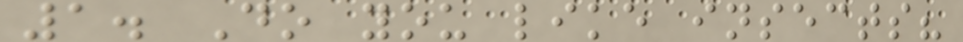1. Do you like insects?
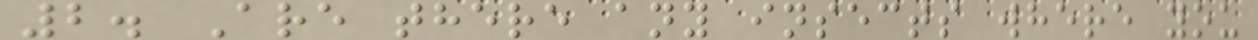2. Are there any insects where you
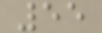55
